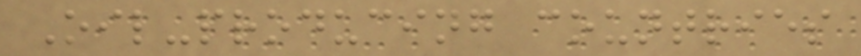Oil-producing countries
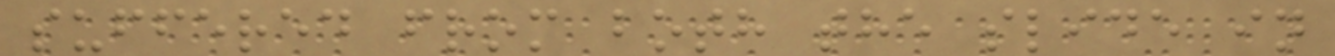suffered from both the slide in
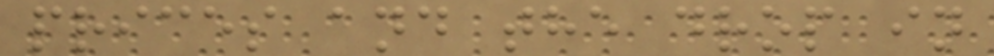prices and the drop in
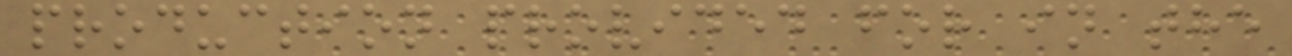production provided for in the
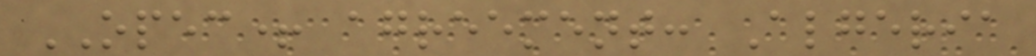OPEC+ agreement: Algeria
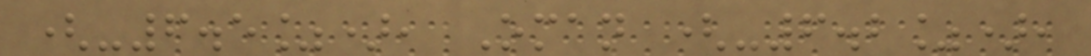(-6.5%), Oman (-6.2%),
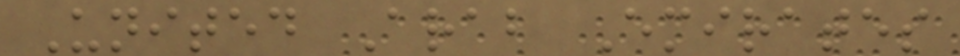United Arab Emirates
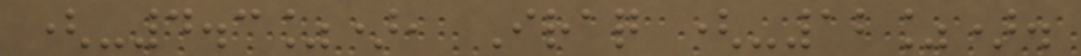(-4.3%), Iraq (-12%).
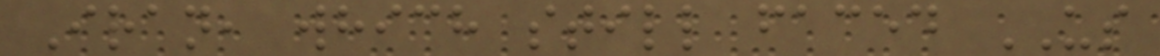Iran, which still faced US
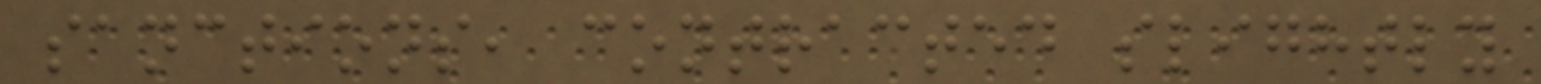sanctions, contracted slightly
